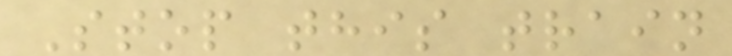Stop this train
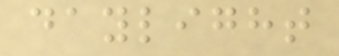daylight
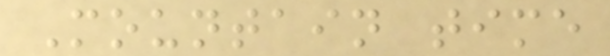Mountain time
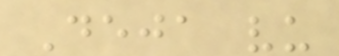Deja vu
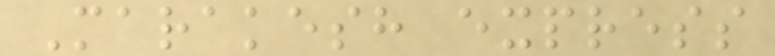Marakesh express
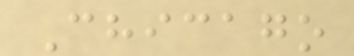Chicago
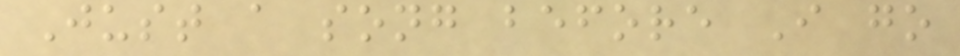Just a song before I go
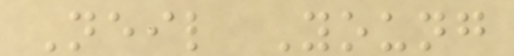Neil Young
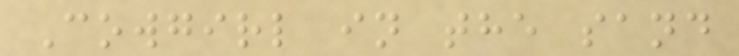Cowgirl in the sand
